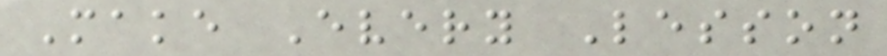Make Every Lesson
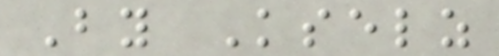By Kselz
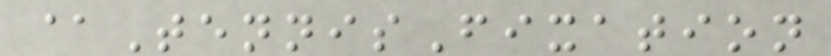@TennisFixation
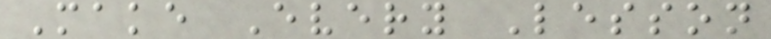Make Every Lesson
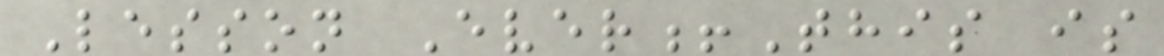Lesson Ever!This is
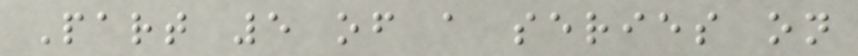Part 5 of a series on
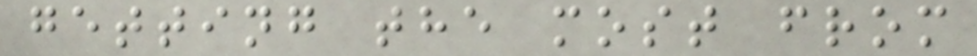getting the most from
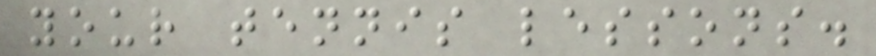your tennis lessons.
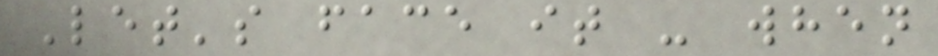Let's face it - when
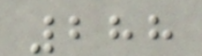288
